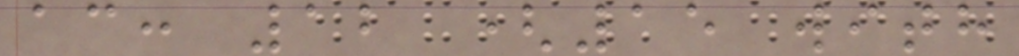ac: 12 (15 with
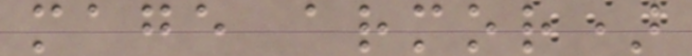mage armor)
